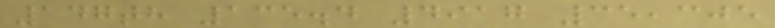147th 135.4 4917 35,305
